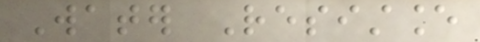Water Resistance
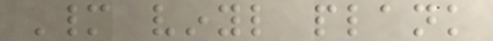Many vinyl plank
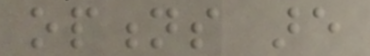options are
